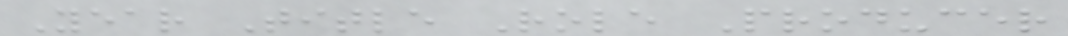Year Title Role Producer
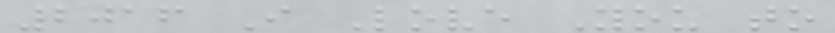2016 I Love You to
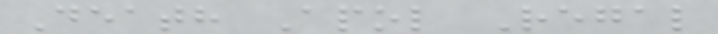Death Apol Regal
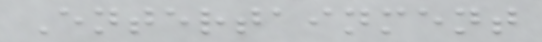Entertainment
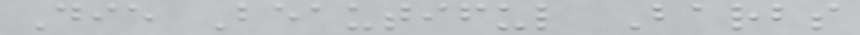Die Beautiful Barbs
